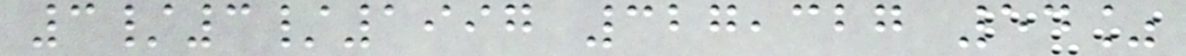3/3/1997 327,327 54%
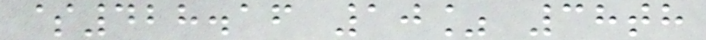$428.16 10% 38th
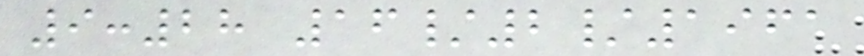9:28 16/2/1961
